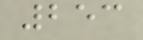253
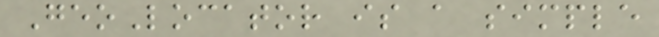GeoLocator is a simple
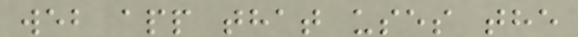web app that uses the
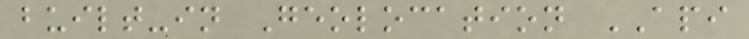built-in Geolocation API
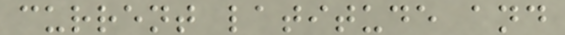current latitude and
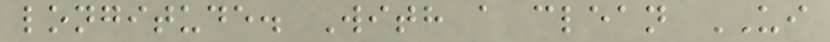longitude. With a clean UI
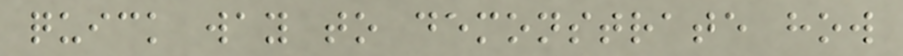quick way to demonstrate how
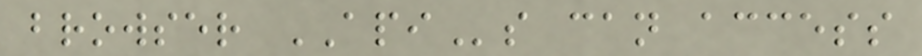browser APIs can access
